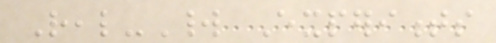Real-World Experiments
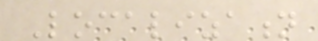Localization
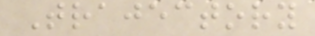Trajectory
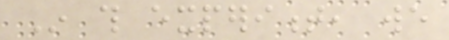In this experiment, we
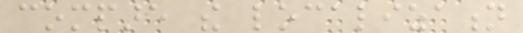compare the localization
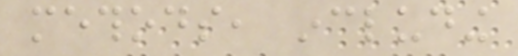methods, including
